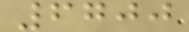6700
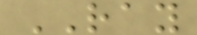RAY
